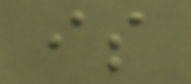is
